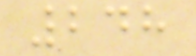248
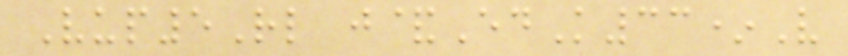Vup5Rl j&EdK33*V
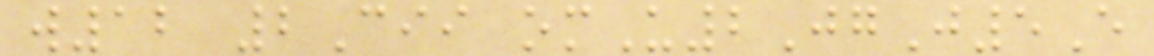w12 2Cii omU2JgJ5E
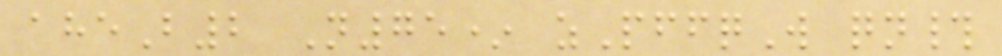aheB2 N75* zPffqW qn#
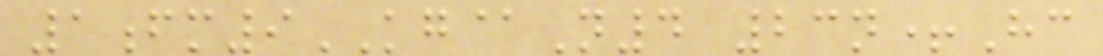1fm9KG@N4 23n+Hc
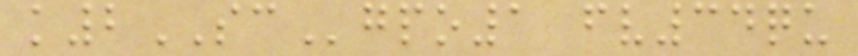k2SCgpo1 fv34qu
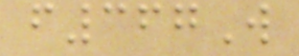f367W
